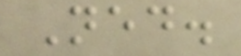Ned.
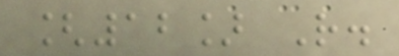[12] R.
